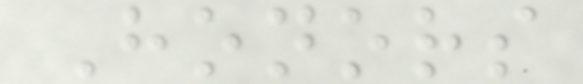Honors
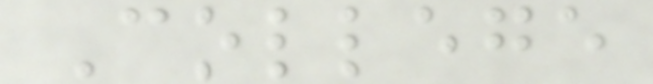College
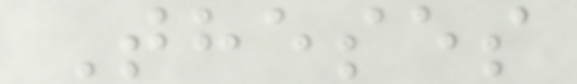Theses
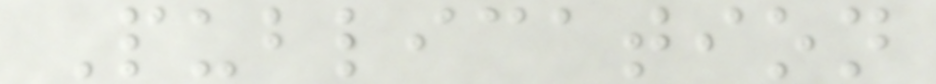Publication
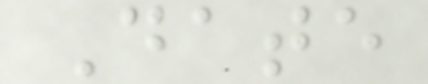Date
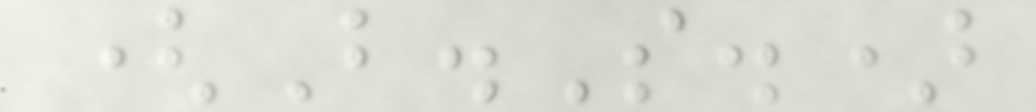(B.S.)
